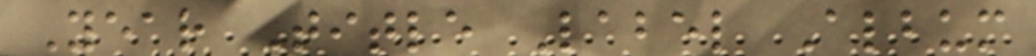Year Title Label Album
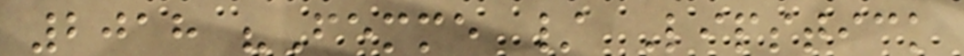2018 "Femme / Lipstick
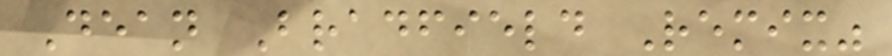Dean Bradfield Remix"
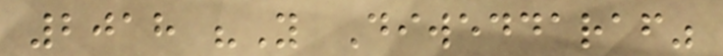2018 "Y Diweddaraf"
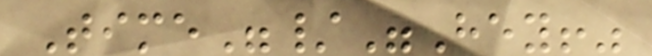Time"/"Hey!"
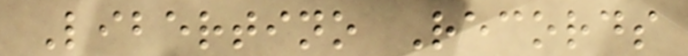Libertino Records
